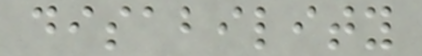disability
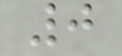0
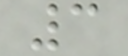3
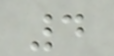4
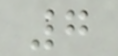7
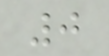0
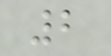2
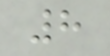8
